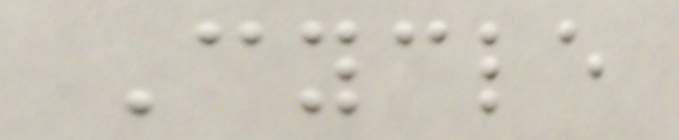Cycle
